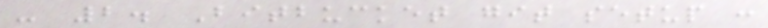- 2. Bitbucket git setup :
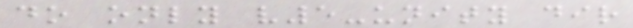do only v5-unity dir
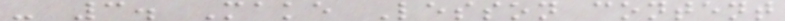- 3. Make Lesson content
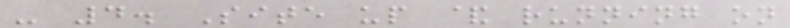- 4. Site up & running on
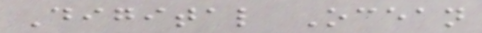Digital Ocean
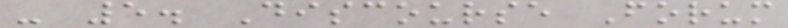- 5. Discourse Forum
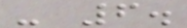- 6.
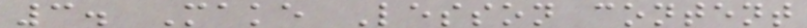3. Make Lesson content
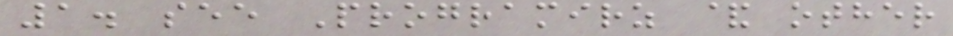1. see Programirz & other
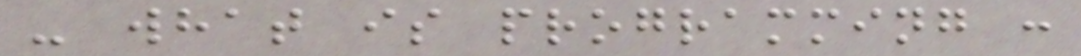- what is programming :
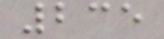235
